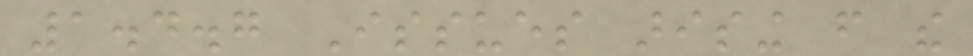1.4.7 Issues arising from the
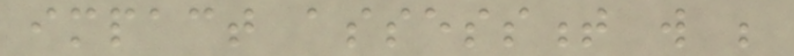impact assessment will be
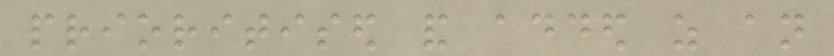prioritised and added as an
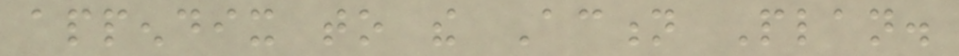appendix to the Action Plan.
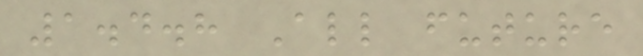1.4.8 All future
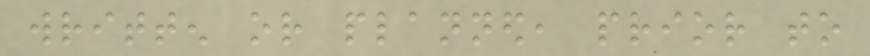written or planned, prior to
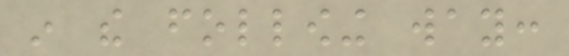in the following way:
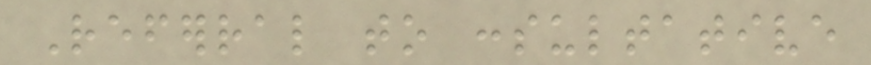Referral to consultative
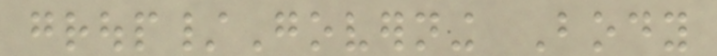group/Governing Body
